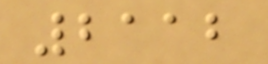2112
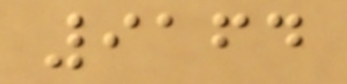9164
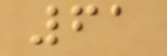61
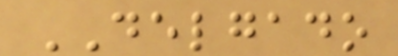DELGADO
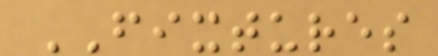FIXTURES
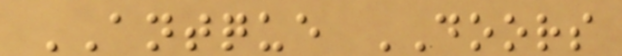ANTQUE DOORS
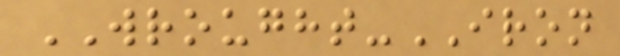WROUGHT-IRON
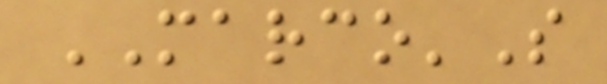MARCO'S
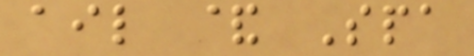ail & Spa
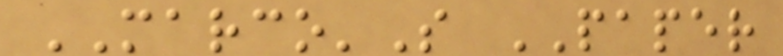MARCO'S PAPER
